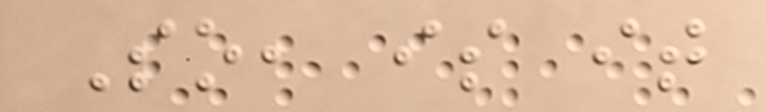So, is it
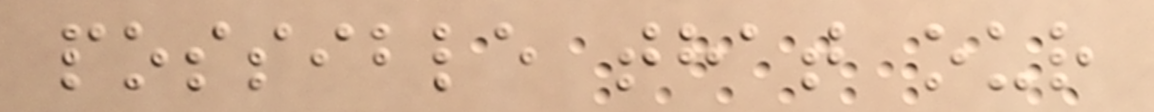possible that our
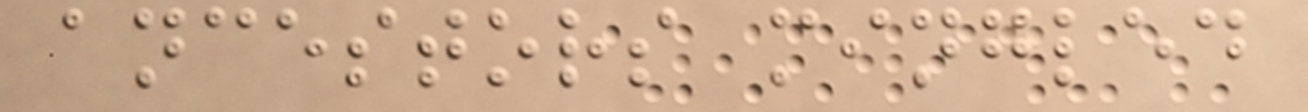ancestors mingled
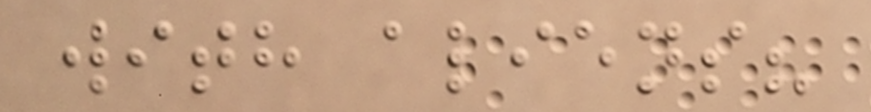with aliens?
